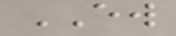EW
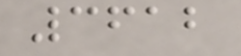3612
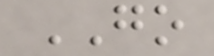GO
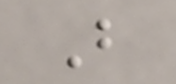B
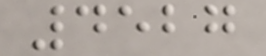4527
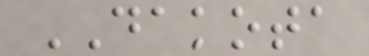DAKOTA
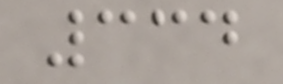334
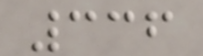336
